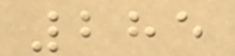285
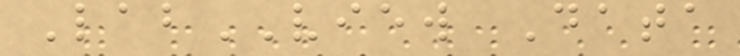LabVIEW Data
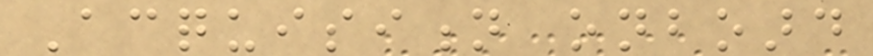Acquisition onboard
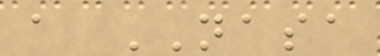a NASA
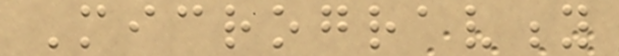Microgravity
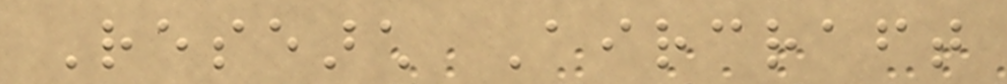Research Aircraft
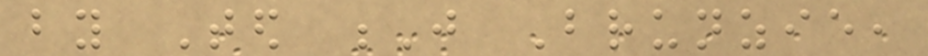by Ted J Brunzie,
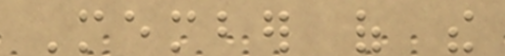Member of the
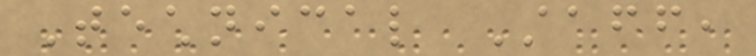Technical Staff,
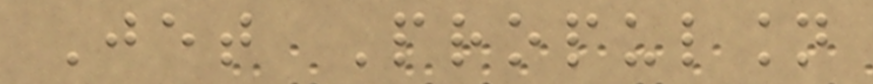Jet Propulsion
